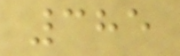385
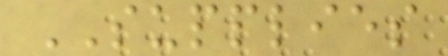SUPPLIES
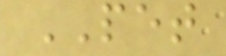PET
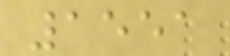1551
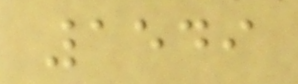1549
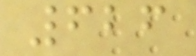626
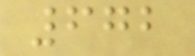672
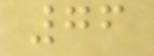76
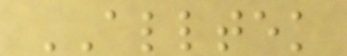ALLTEK
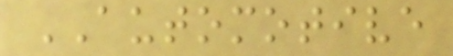AUTOMOTIVE
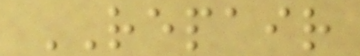REPAIR
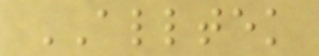ALLTEK
